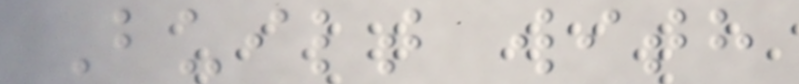Built with
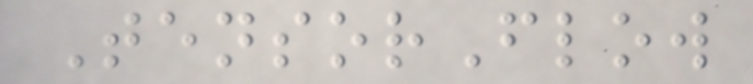TensorFlow
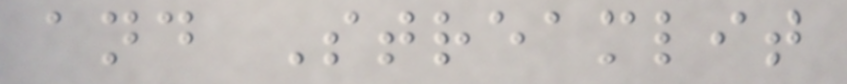and Streamlit
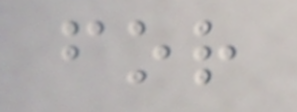for
